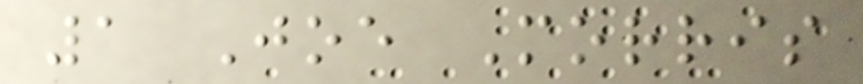1 Joe Morris
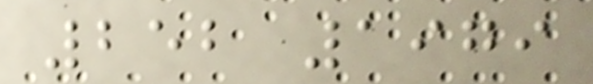252 1979
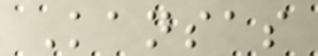Kansas
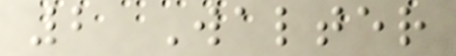2 Walter
